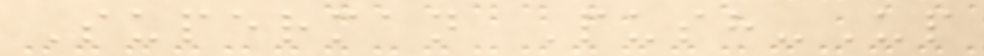Superman Push-Up
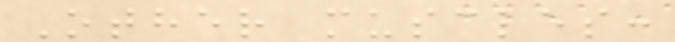Other muscles:
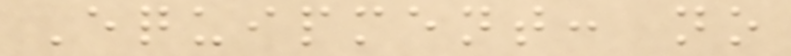Equipment: no
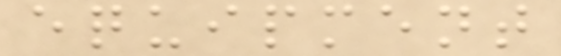equipment
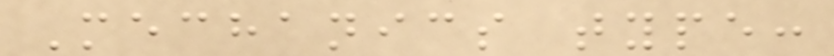Mechanics type:
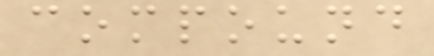compound
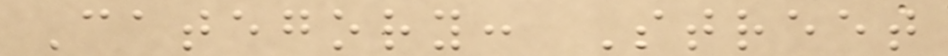Category: Street
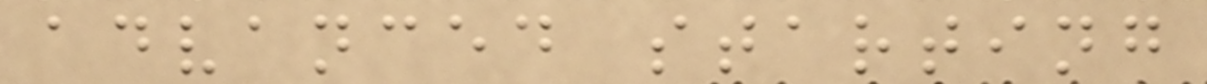advanced starting
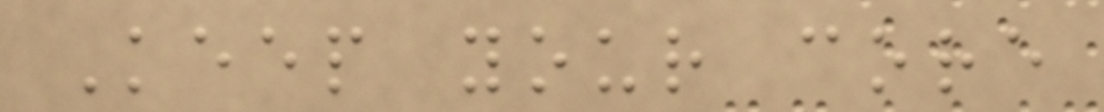Keep your core
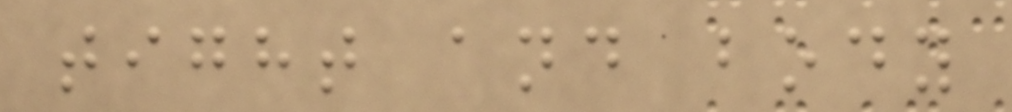tight and body
